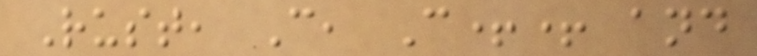Rust, C, C++ and
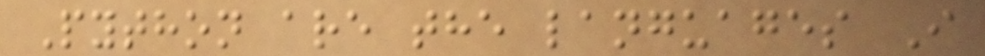Python are the languages I
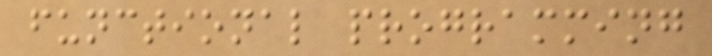functional programming
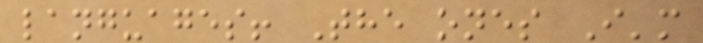languages! The ones I'm
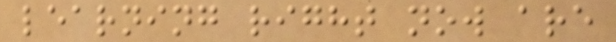learning right now are
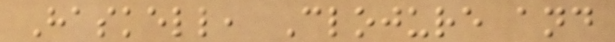Haskell, Clojure and
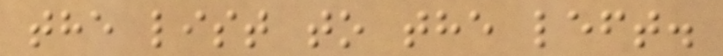the list to the left.
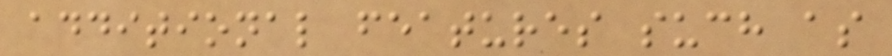additional features such as
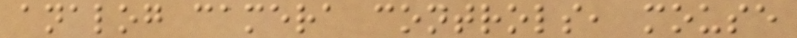analog camera controls, mouse
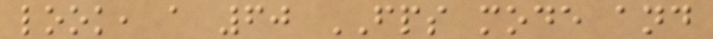look, a 60 FPS mode and
